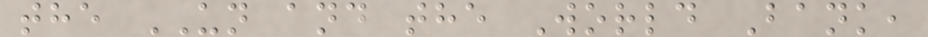the UN and the World Bank,
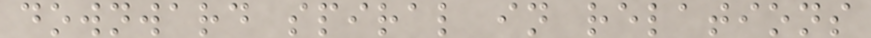downward spiral in relations
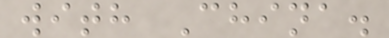with China.
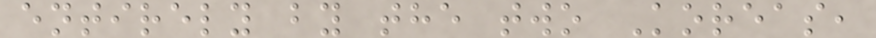entirely by the two Koreas,
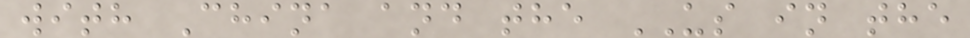with China and the US in the
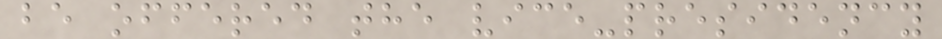be offered the vice-presidency
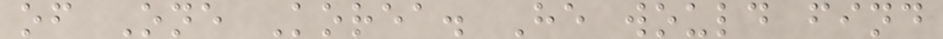of One Korea. He would find
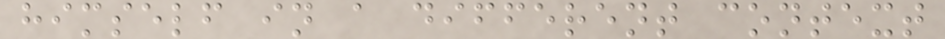himself in a different context
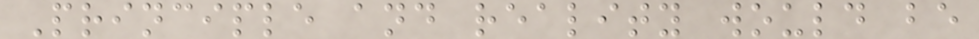Principle and reality would be
